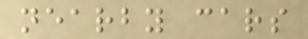nearby cars
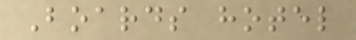Boards hotel
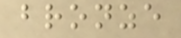bronze
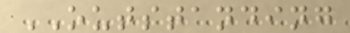OUTSTANDING
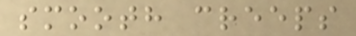smooth creeps
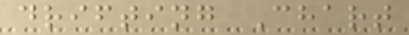drifting Chart
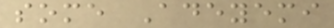some Adeyemi
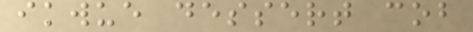ikwue dessert cob
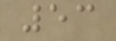53
